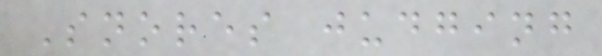Snores judging
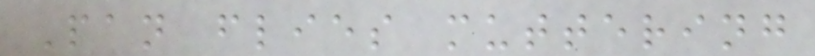Pan flies muttering
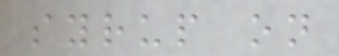syrup on
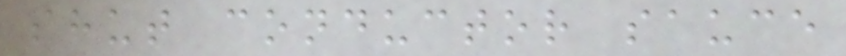shut conductor sauce
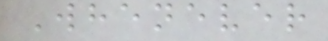Whenever
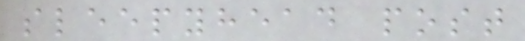sleepyhead post
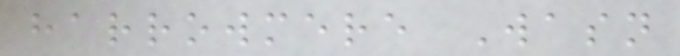harrowmere Wasn
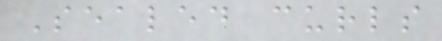Sealed curls
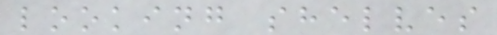looking shelves
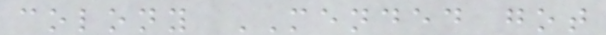colony MENDED got
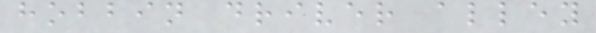hobbin driver alley
